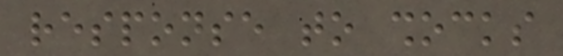response to shocks
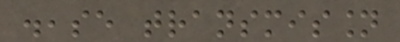disease transmission
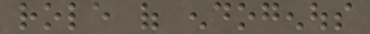role of endogenous
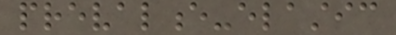prevalence-elastic
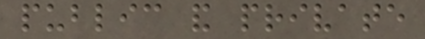public and private
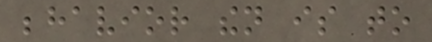behavior then is to
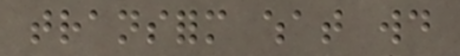transform what would
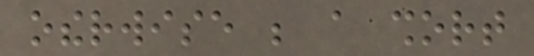otherwise be a short
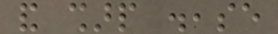and sharp disease
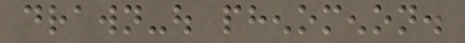drawn-out phenomenon.
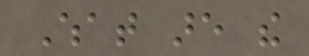What are the
